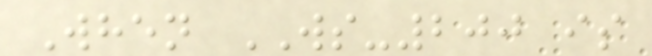When WS-200 is
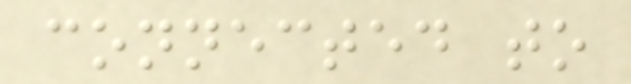connected to
